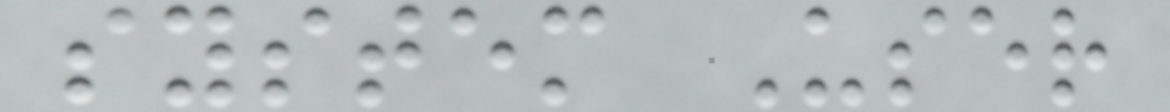system User
